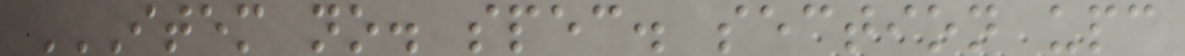ITEM NO. SPEC. SECTION UPC
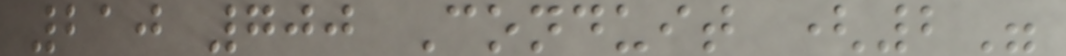210 700 Conduit (2"
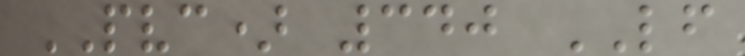PVC) 340 LF
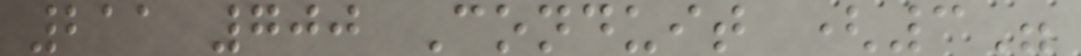211 700 Conduit (3"
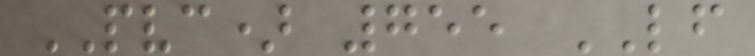PVC) 755 LF
